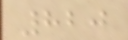820
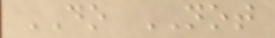DO NOT
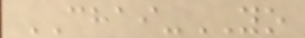CHAI-YO
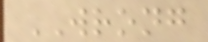WRONG
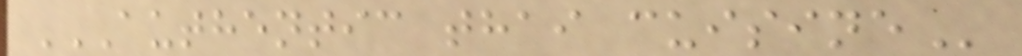AUTHENTIC THAI CUISINE
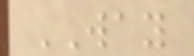WAY
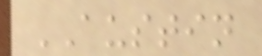AUSTIN
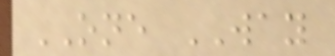ONE WAY
